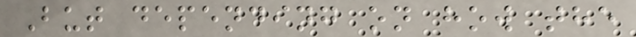But depending on how the
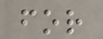for
